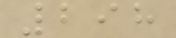298
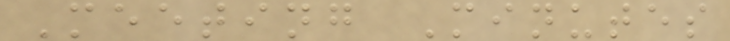Meeting Minutes
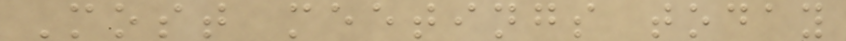Most meetings today
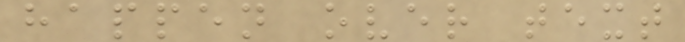happen over text
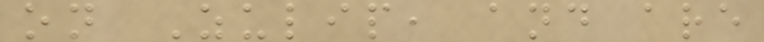on Zulip, and are
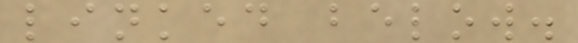linked below.
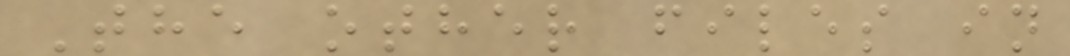The other files in
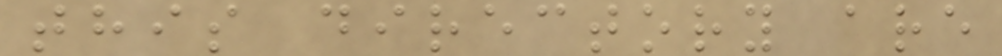this directory are
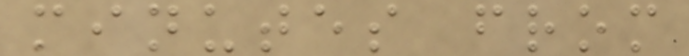minutes from
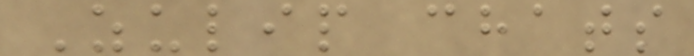Zulip chats
